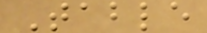Table
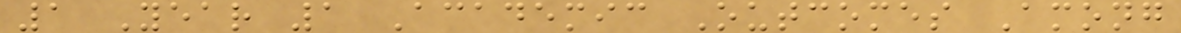1 Year 1 Academic Outcomes Among
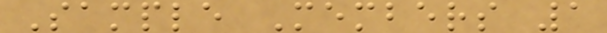Sample Members 1
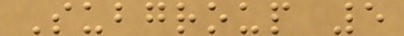Subgroup 5
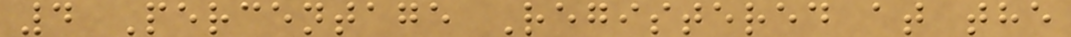4 Percentage Registered at the
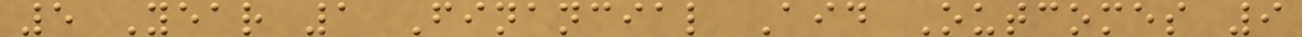5 Year 1 Financial Aid Outcomes 9
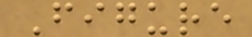Figure
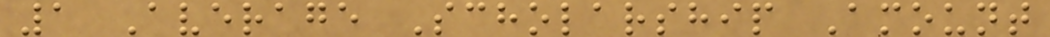1 Average Scholarship Amount
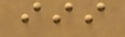iii
